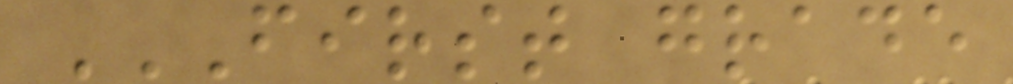FIRST GRADE
